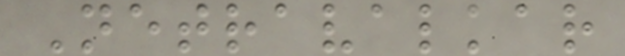Netravalkar
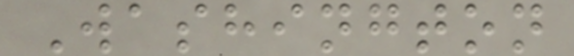Washington
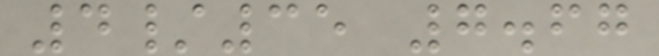4/35 7.67
